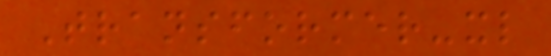Transformer-xl
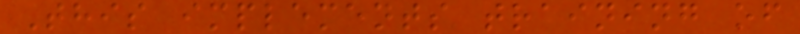This implements training of
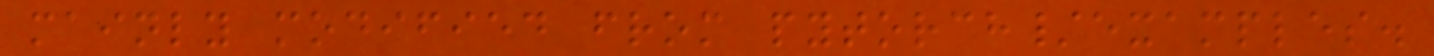mainly modified from pytorch/examples.
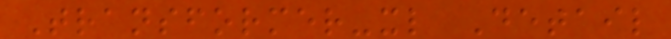Transformer-xl Detail
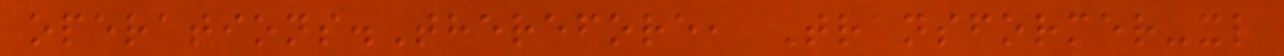operations.Therefore, Transformer-xl
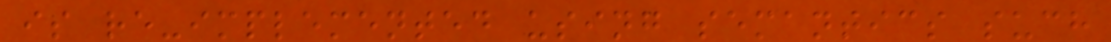is re-implemented using semantics such
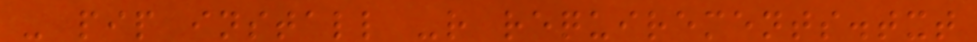- pip install -r requirements.txt
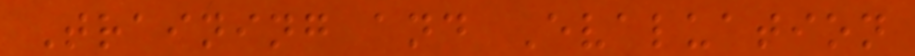Training and Evaluation
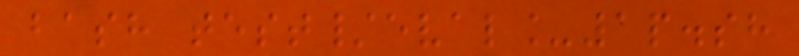bash test/eval_1p.sh
